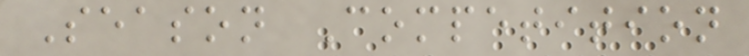Season Competition
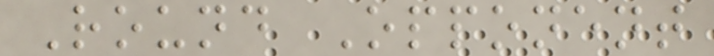Round Opponent
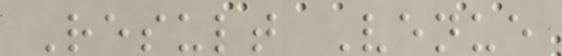Result Venue
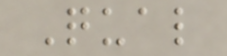Qual
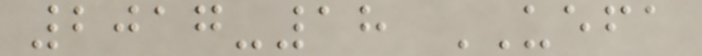2017-18 UEFA
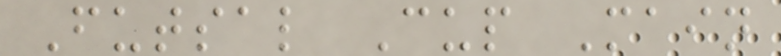Futsal Cup Main
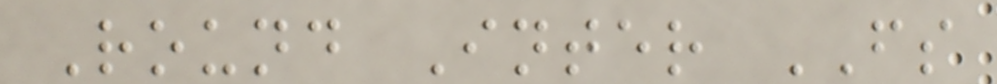Round Inter FS
